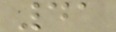41
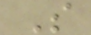S
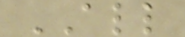ALL
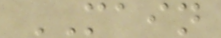MAIN
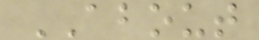ABOUT
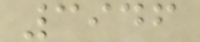3946
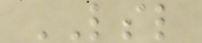LSL
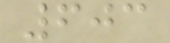603
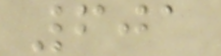601
